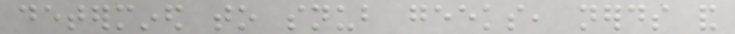determined to snub geeks, nerds and
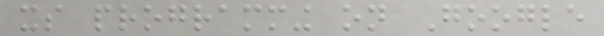its programming on Google
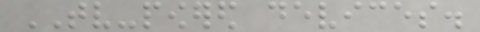TV-powered devices.
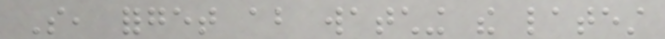So, forget about watching the latest
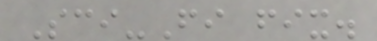Sci-Fi fix.
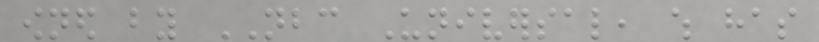owned by NBC Universal, which has
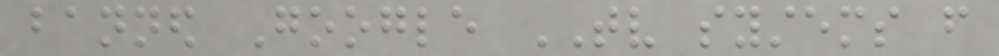banned Google TV systems from
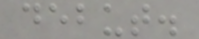debut.
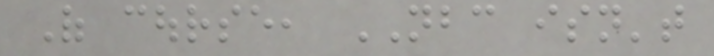Of course, NBC isn't
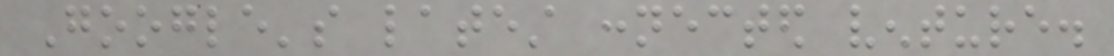Google's latest connected venture.
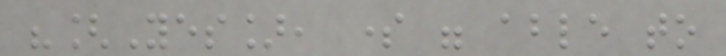"[Yes], some were able to
